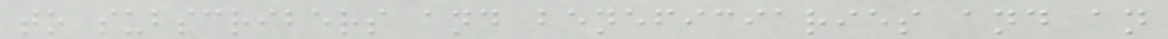to subscribers and beneficiaries and an
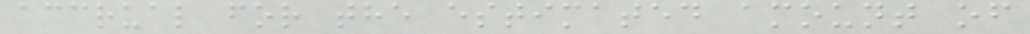accrual for the estimated amount of
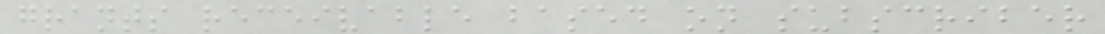grants receivable based on subscriber
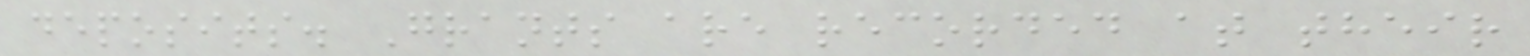deposits. Grants are recorded at their
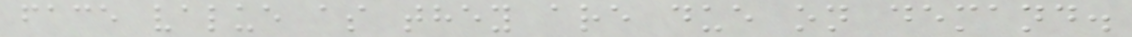face value as they are due on demand.
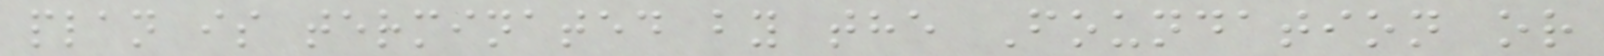plan is terminated by the Foundation or
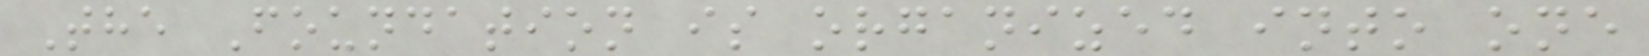The Foundation is organized into one
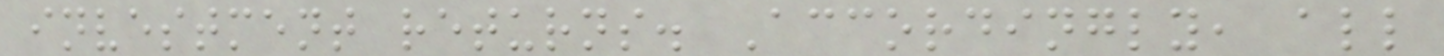investment returns. Accordingly, all
